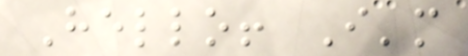Hello! I'm
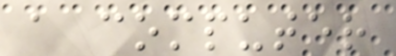a computer
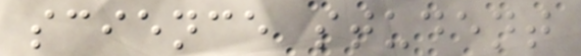science student
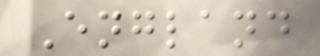England
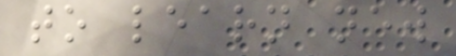to learn new
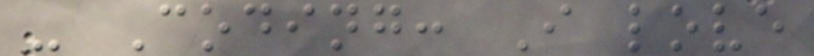- Coding: I love
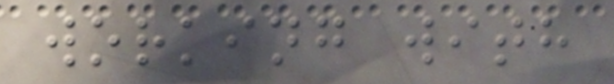working with
